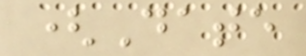(Date
